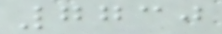7730
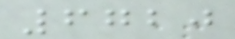6720
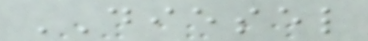DIESEL
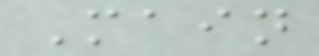Main
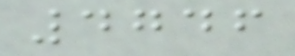4746
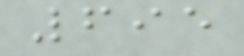695
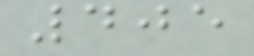405
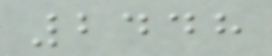2448
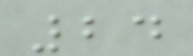24
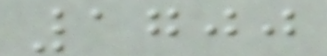1700
